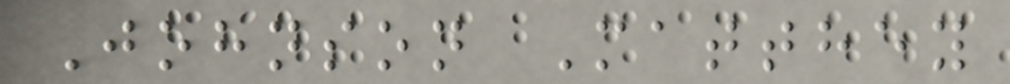Johnson Matthey
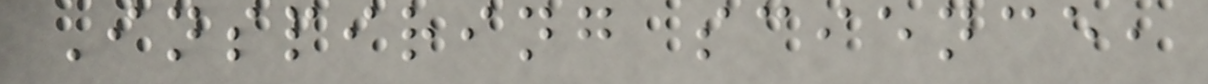Inspiring science,
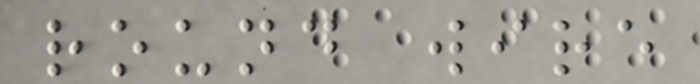round wire
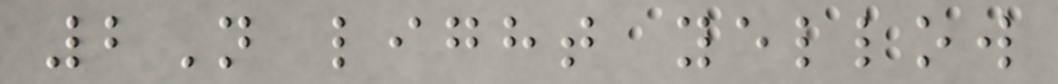2N light yellow
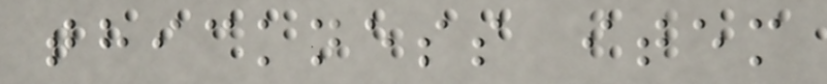thickness item
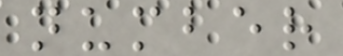number
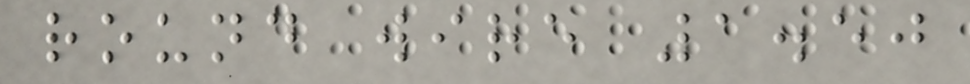round wire 1.50
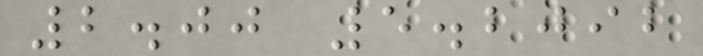2.00 5.2092
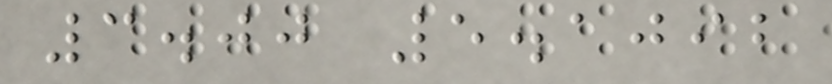3.00 5.1092
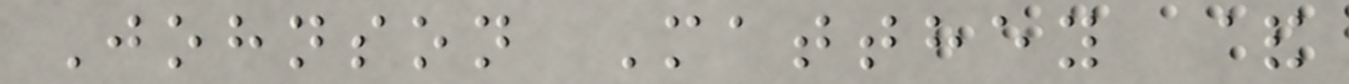Johnson Matthey &
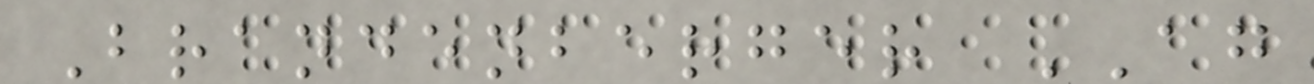Brandenberger AG
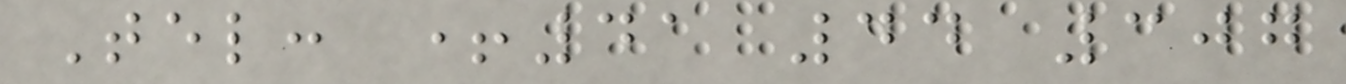Tel: +41 44 307
